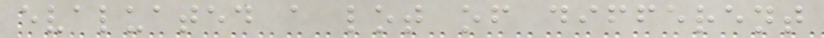evaluated a lot of different
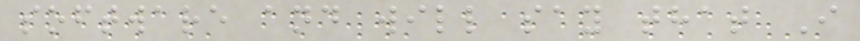software and will say that I
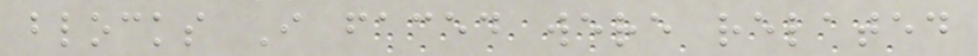blocks I faced were related
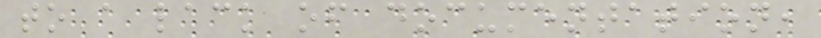to a lack of documentation,
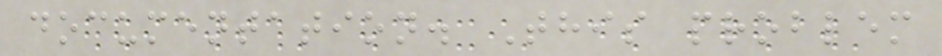documentation. This problem
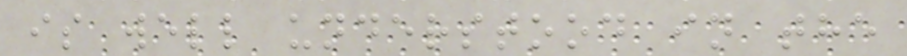is well understood in the
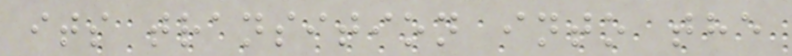its transition into the
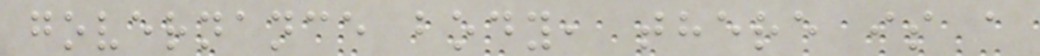governance body, there is a
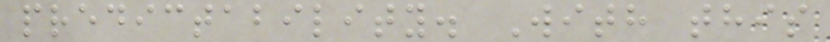predictability. With this
